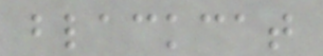blackcat
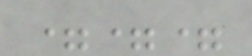===
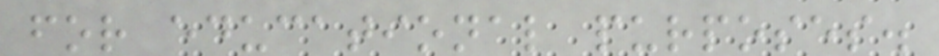for educational purposes.
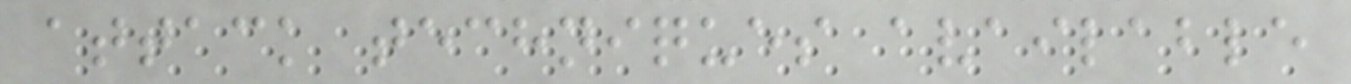attack techniques available
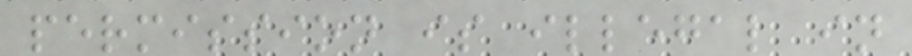permission is illegal in
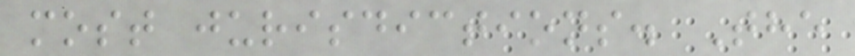most jurisdictions. The
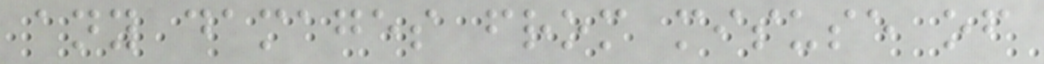any damages from misuse of
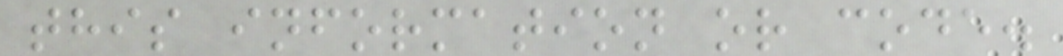this information or code.
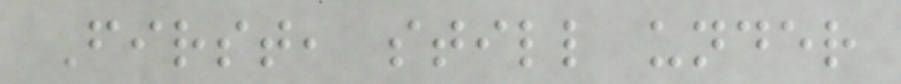First, still under
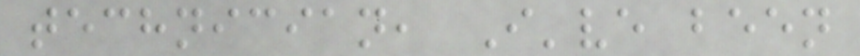technician, I've been
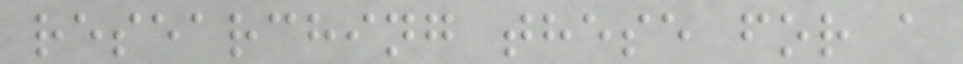researching these for a
